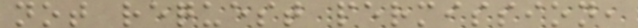not request permission,
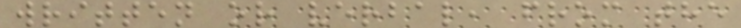written or verbal, from the
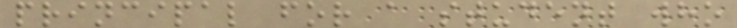principal for a student who
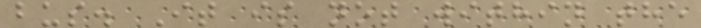bus. It is not within the
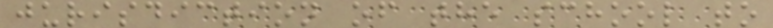jurisdiction of the school to
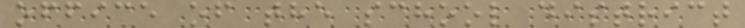office of the school district
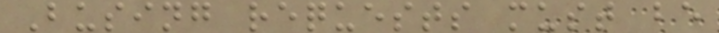Busing requests must be
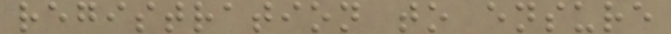registration to ensure
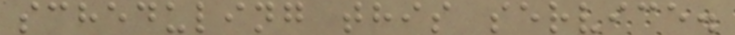scheduling this service.
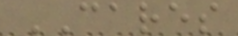CARES
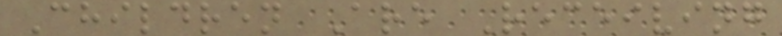Children Are Receiving
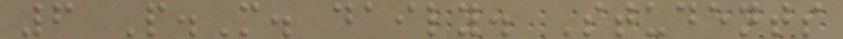6 P.M. daily. Students
